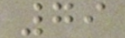79
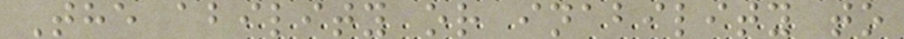The ability or inability to
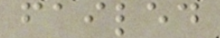failed
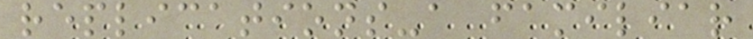replications-a familiar
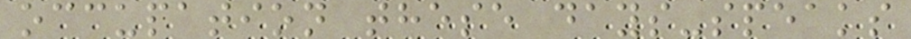occupation these days-speaks
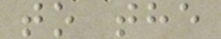to the
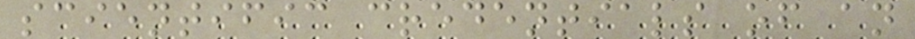scientific credentials of an
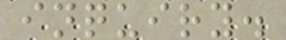inquiry.
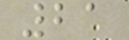21
